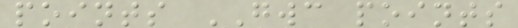points GWC points
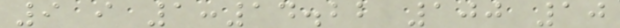9 i 1:14.22 100 10
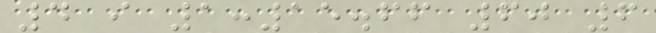4 i 1:15.66 60 6
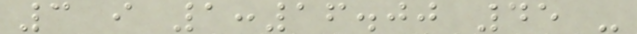3 i 1:16.00 45 -
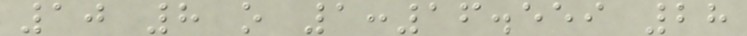10 8 o 1:16.559 28
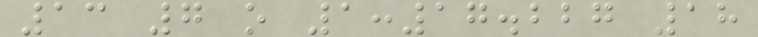13 7 o 1:17.227 18
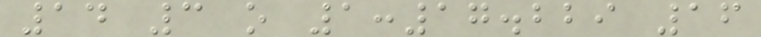14 3 o 1:17.229 16
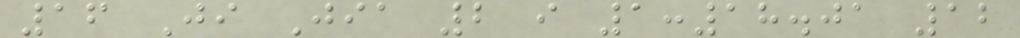16 Ji Jia 2 i 1:18.01 12
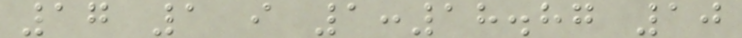17 1 i 1:18.87 10
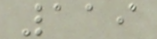119
